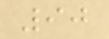90
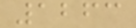1263
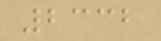2332
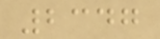2347
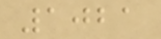1021
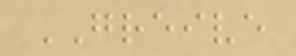GREIVE
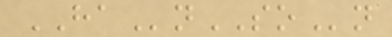HAnSOn
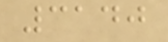3140
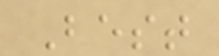Best
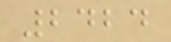2424
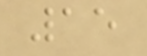15
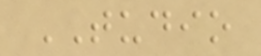TUDIO
